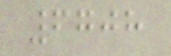6708
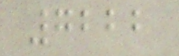7222
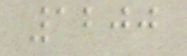1200
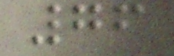76
